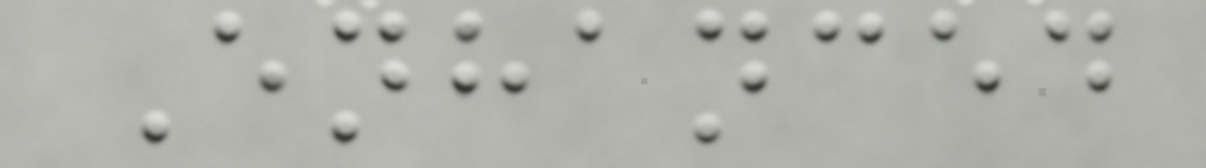Enhanced
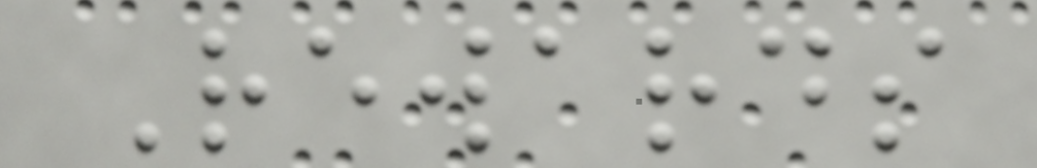Rewards
